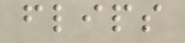flips
